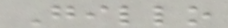Gillo
